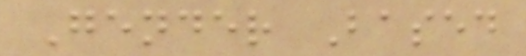Gender Based
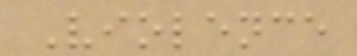Violence
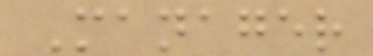Manager
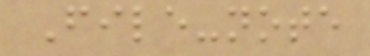File-note
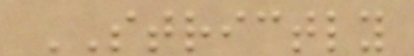STRICTLY
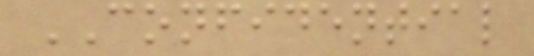CONFIDENTIAL
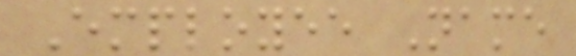Employee Name
